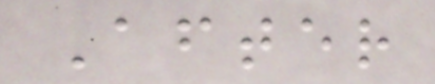After
